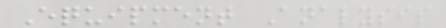Equipment Analysis
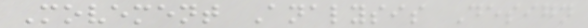Movement Analysis Design
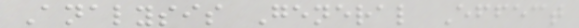Analysis General Effect
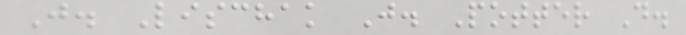J. Lischak J. Potter D.
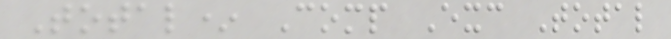Total* Comp Exc Total
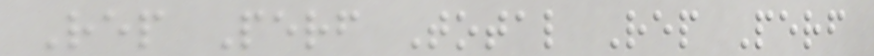Rep Perf Total Rep Perf
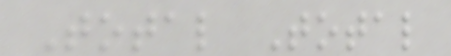Total Total
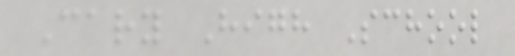Cary High School
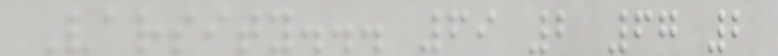Varsity... 69 2 67 2
